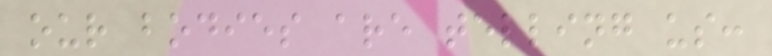our bodies are telling us:
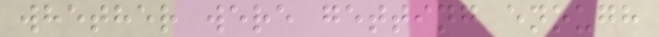whether were getting enough
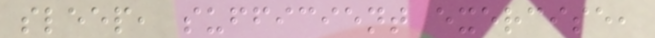sleep, sufficient exercise,
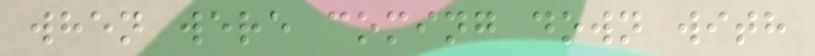when were coming down with
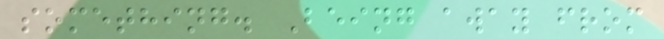something. Being away from
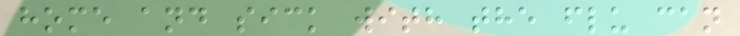home and sick with the flu can
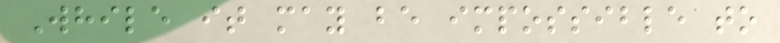While it may be impossible to
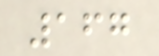167
